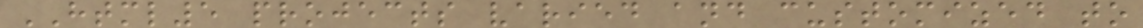HTML5 projects varied and customized to
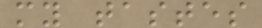my tastes
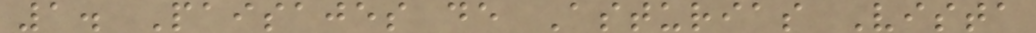1. Paisajes de Asturias Vista
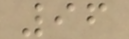96
